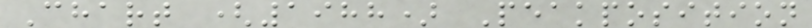Chart (1988) Peakposition
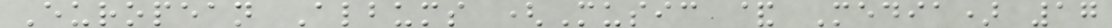European Albums (Music & Media) 17
